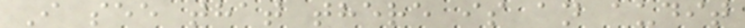I see that there is an audit
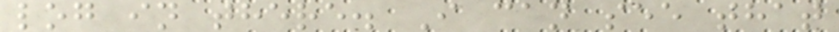log in there. I can see that
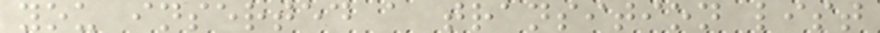you inserted a transition list
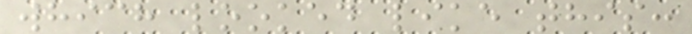which looked like this:
